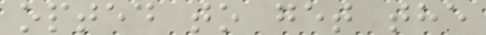opted to get the
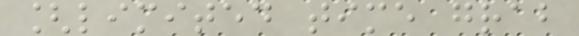[limited time grab
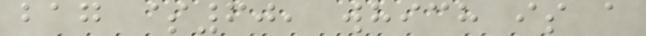bag $60, which is a
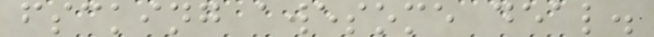fscking awesome deal.
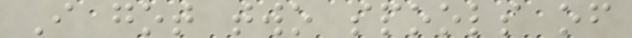I got two spools of
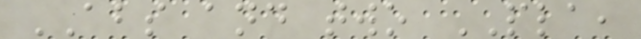ABS and two PLA,
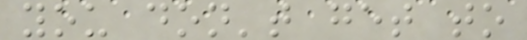you don't get to
